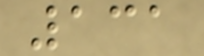131
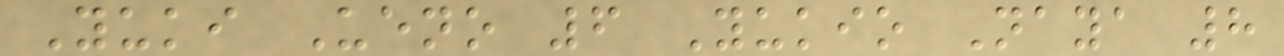Yuki Ueno 6 Yukio Naya 8
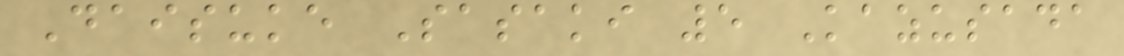Daisuke Sasaki 5 Kazusada
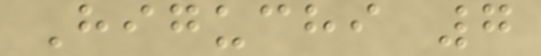Higuchi 7
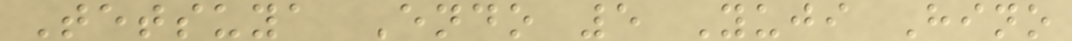Tetsuya Endo 5 Yuji Hino
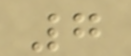7
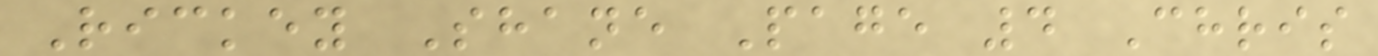Rickey Shane Page 4 Chris
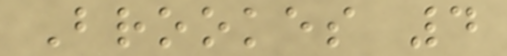Brookes 4
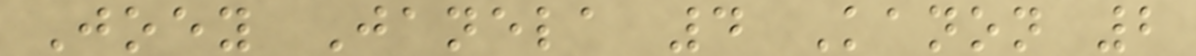Joey Janela 4 Kanon 2
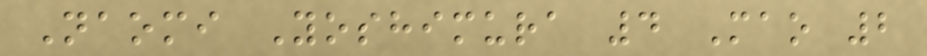Naomi Yoshimura 4 Mao 2
